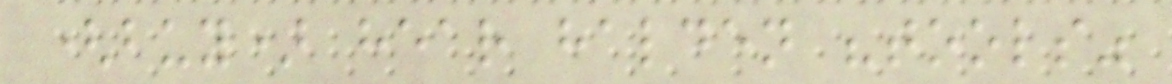(buy) hear halden "tools"
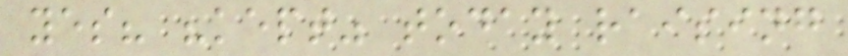yes? "kept" today raising
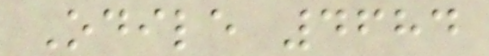Odile 4684
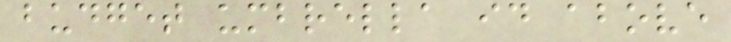budget umbrella id above
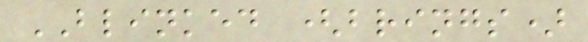BLINKED (brings)
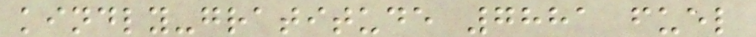kindly-gratitude 7881 fuel
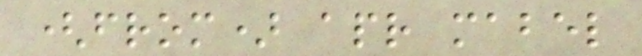(from) apr mabel
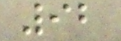92
